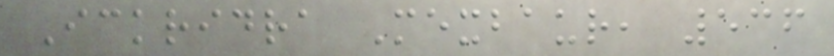Ickridra Mexbaur, 536
